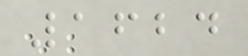1624
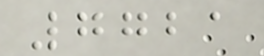7721
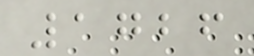1726
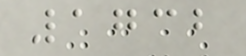1732
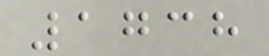1738
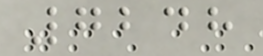7248
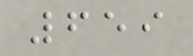659
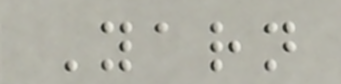Yarn
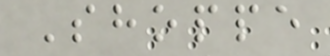Shoppe
